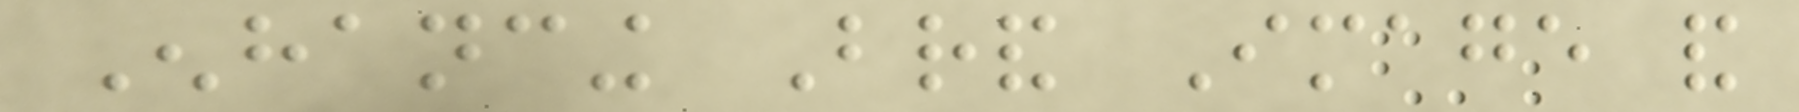Enhancing Brand Image and
